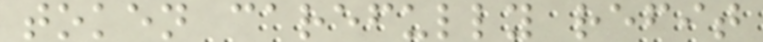token carefully refit
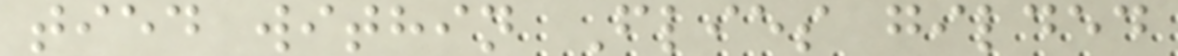tied within Flies gilded
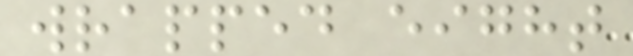wrapped eight
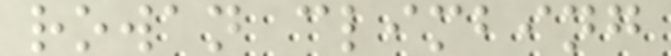rowan climbing
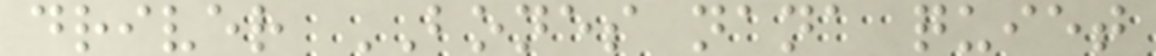driver BONES nana quiet
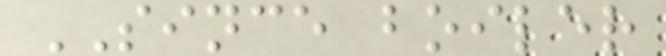SINCE boiler
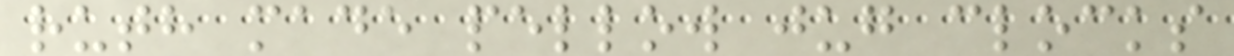ruth made pellow jug clocks
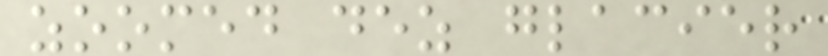zoomed dez glacier
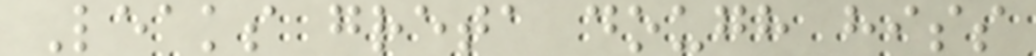Leaks greta dough hiss
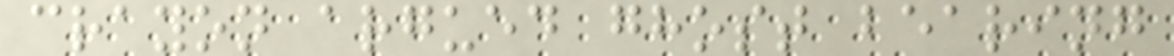crayon argued ghost bearing
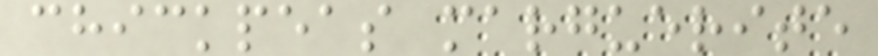chickpeas marguerite
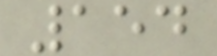154
